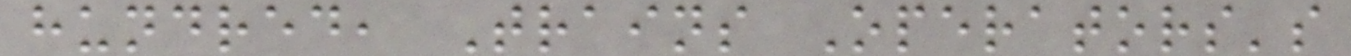hundred, Trains Operators's
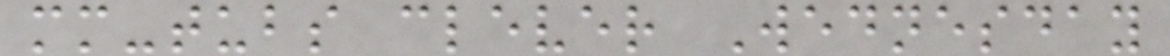mm-tubs clever Wednesday
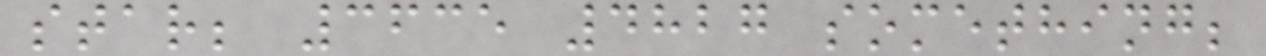star; 3635 4827 something;
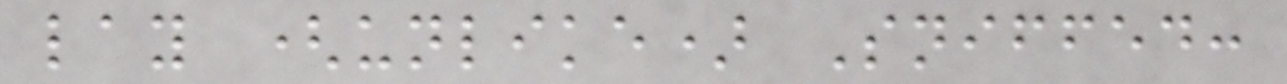lay (unlike) Sniffed:
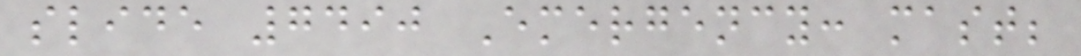slide 7490 Emergency: mast;
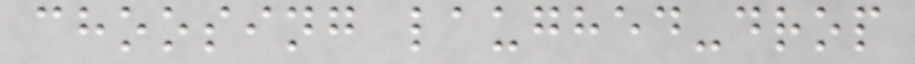choosing laughed-drop
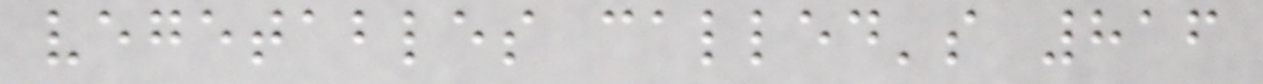vegetables called's 816
